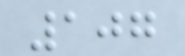107
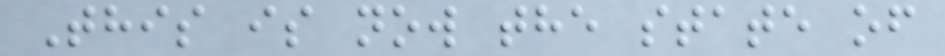This is now the state of
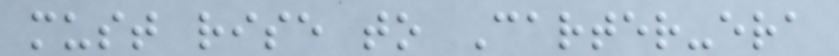must rise to Carter-era
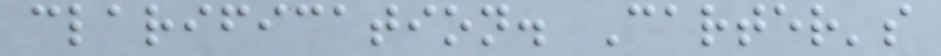clarification. Carter's
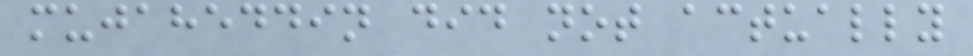mujaheddin did not actually
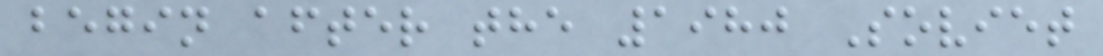begin after the 1980 Soviet
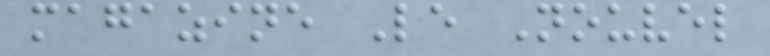magazine Le Nouvel
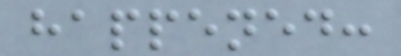happened:
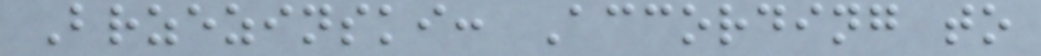Brzezinski: According to
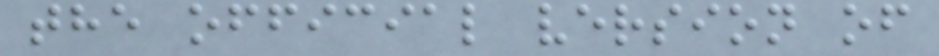the official version of
